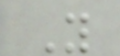You
